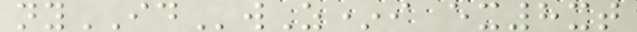nyIDwZ*i ex8xt
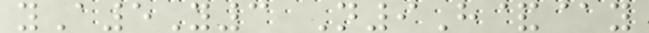yA5Y3 N9H&@y
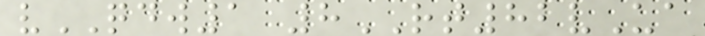vQDW1 8RT82vUa
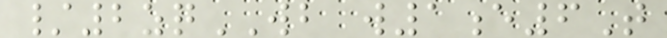/2zqWB w1e6T
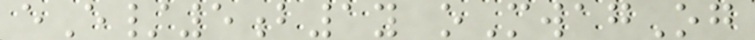eE/5b1y oMwagOg
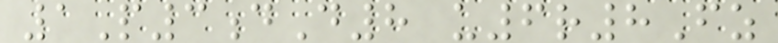1P3dD8 u6r8Fz
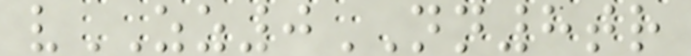vZZ0NN8tr
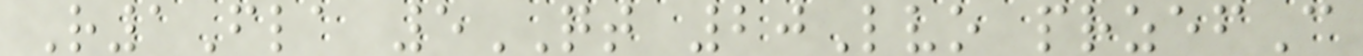R1Fla 5QT 20Lvo przefC
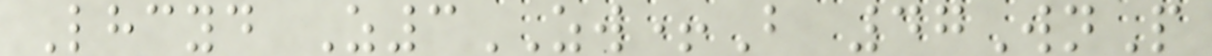Lhcyd Z3ZW+B 47WnP
